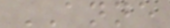ANNE
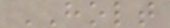HOLT
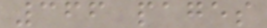366 pages
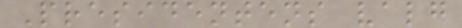Presidentens valg
